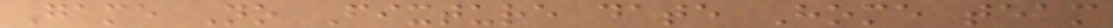Game No Fixture date Home team
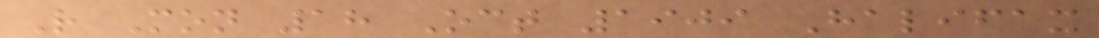R Mon 18 Oct 1909 Halifax
